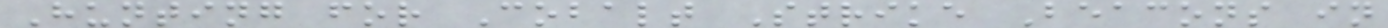Hunting for Cobalt Strike Beacons in
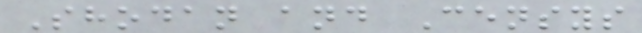Shodan and Censys
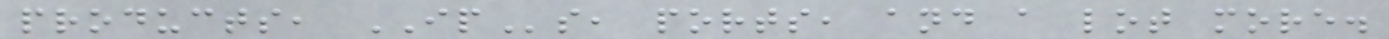products, IPs, ports, and a lot more.
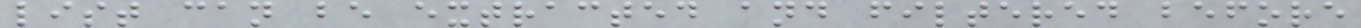list can be extracted and filtered before
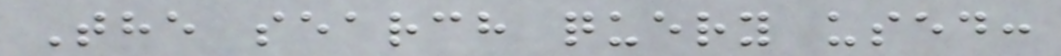The search query used:
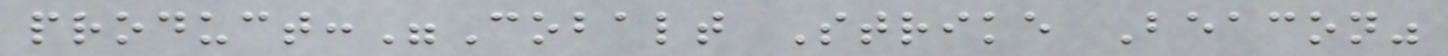product:"Cobalt Strike Beacon"
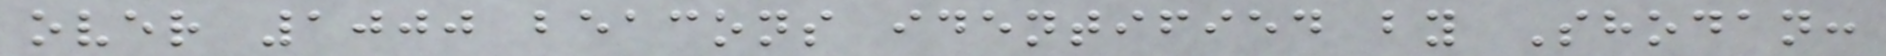over 1000 beacons identified by Shodan:
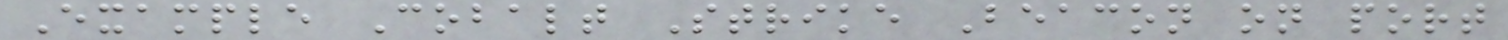Example Cobalt Strike Beacon on port
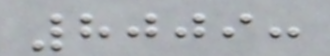8009:
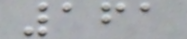161
